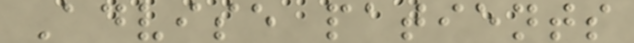Advise patients
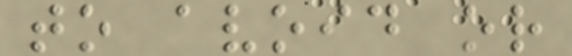to avoid or
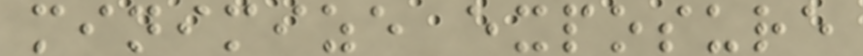minimize exposure
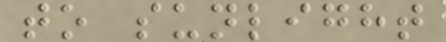to sunlight
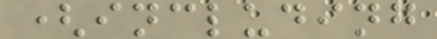(including
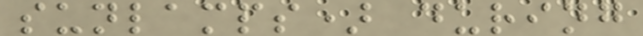sunlamps) during
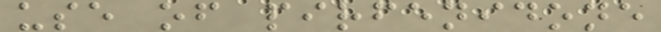use of pirfenidone
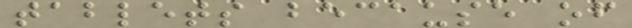tablets because of
